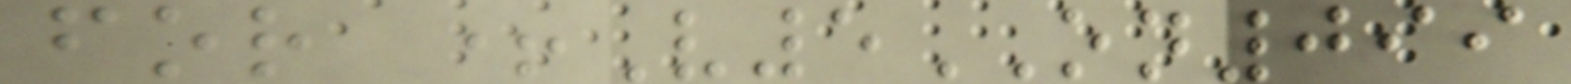for +V5ON099
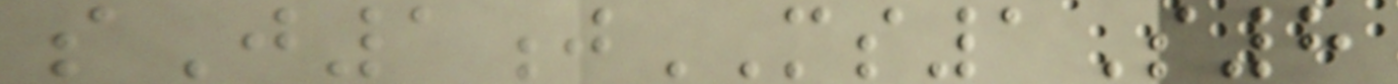sJ1jMS1S8
